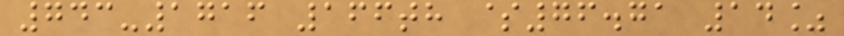743-1716 166th $76.71 14%
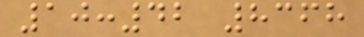10:42 8368
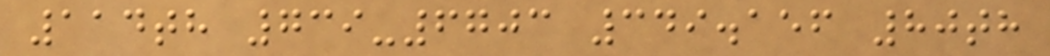114th 739-6703 349.156 80th
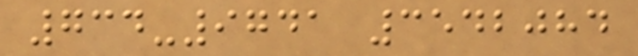734-9741 3542084
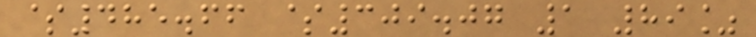$485.66 $309.07 1 89%
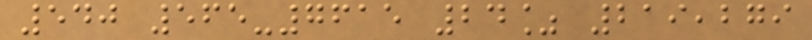540 565-7615 24% 219,279
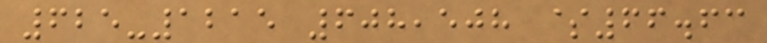625-1215 608,508 $66.63
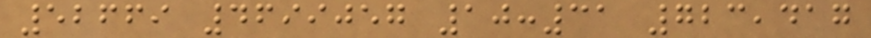52669 4699057 10:31 723,417
